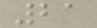21
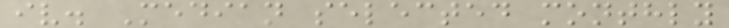iv. Median selected monthly
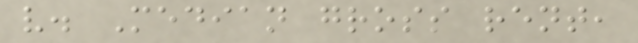v. Median gross rent,
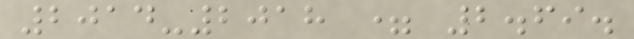2014-2018 = 2.69.
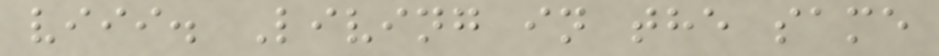viii. Living in the same
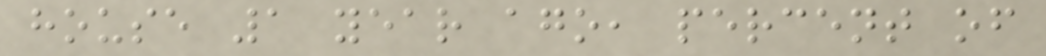house 1 year ago, percent of
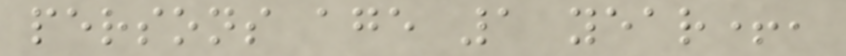persons age 1 year+,
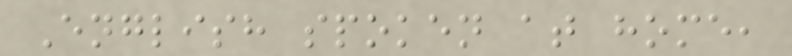English spoken at home,
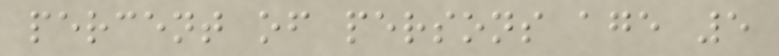percent of persons age 5
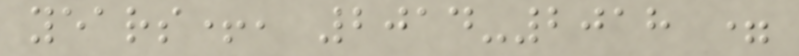years+, 2014-2018 =
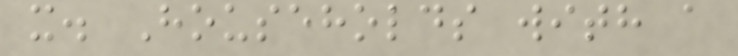x. Households with a
